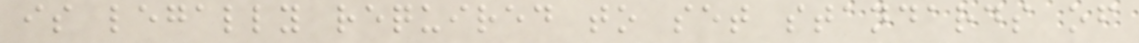is legally required to set standards of
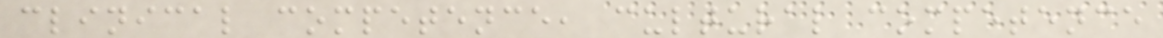clinical competence, cultural competence
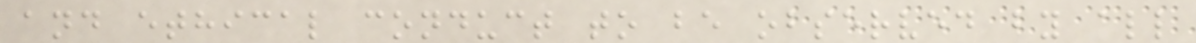and ethical conduct to be observed by all
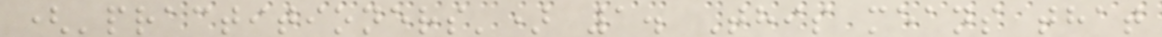('practitioners') 1. This means that
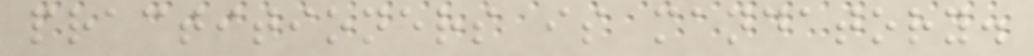practitioners is mandatory.
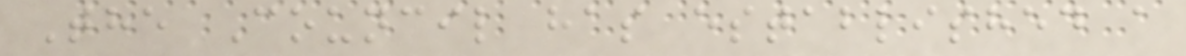The Council has established a
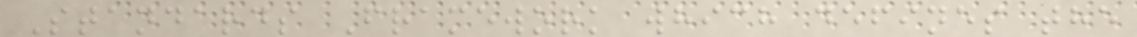Standards Framework which defines the
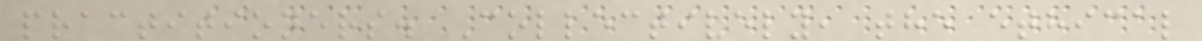practitioners. Collectively, the ethical
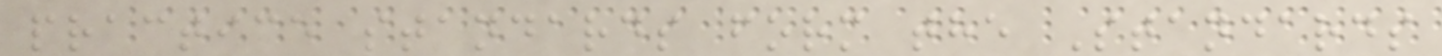practice standards form the Standards
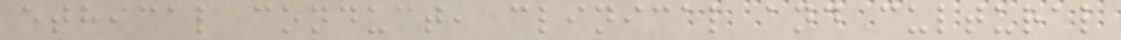ethical conduct, clinical and cultural
